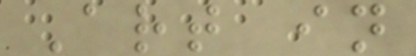Art in
